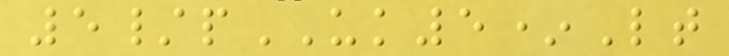5/pUK5*Lt
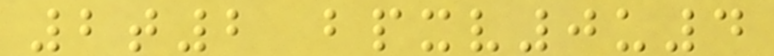2t2 bpxv0u4
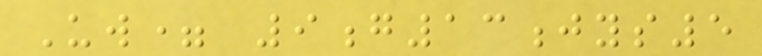Uw= 9g13jys5
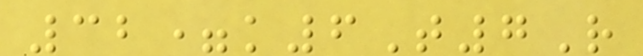32=k6T7R
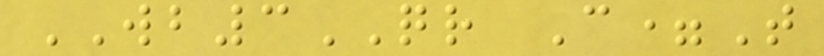WB3QR C=T
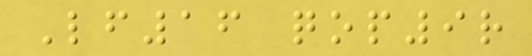Lf16 qop9r
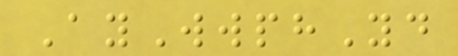AyWwphYd
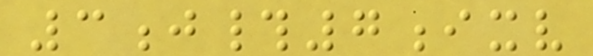3j#7ixv
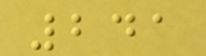241
